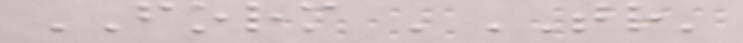FORM 'TR'
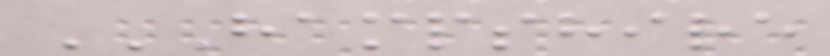HAMPSHIRE
